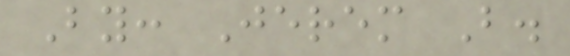By: Jerem B.
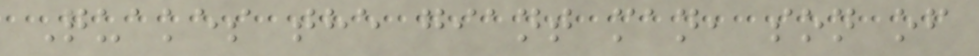Quakes the giant man, son of
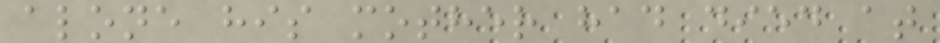alone his mother had died at
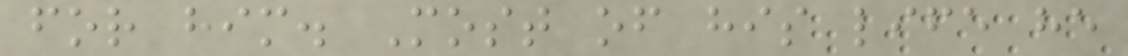for him. Most of his life he
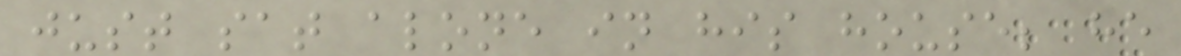just sat alone in his house; he
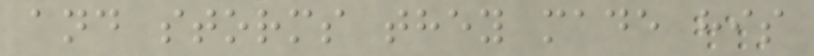and storms they made his
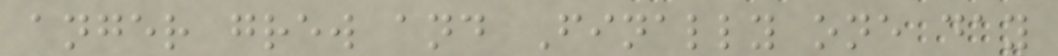anger grew and Finally one day
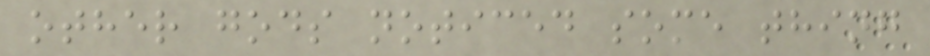other gods noticed some thing
